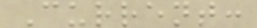Current:
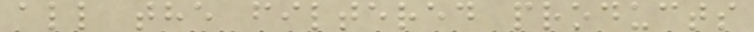all the filtered products
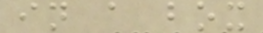in a box
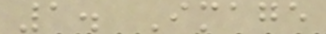1. Image
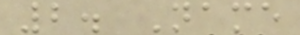2. Name
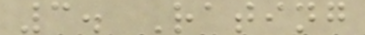3. Rating
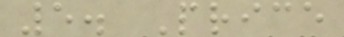5. Price
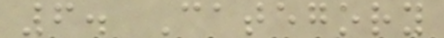6. Category
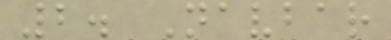2. Navbar
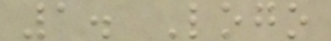1. Logo
